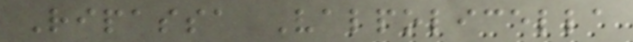Ripassa Valpolicella
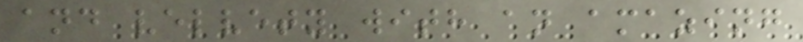and velvety with an amazing
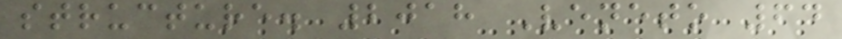structure. 2018 Veneto 64
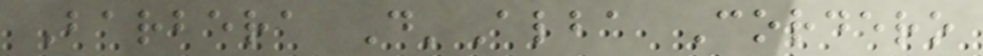Barbera D'Alba Cordero
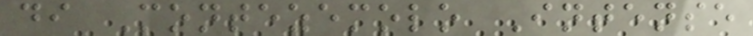di Montezemolo Intense
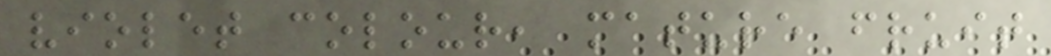violet colour, mature fruit
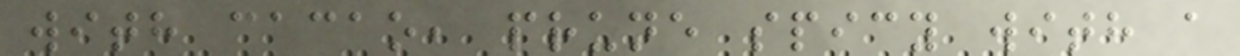with cacao, prune spicy with a
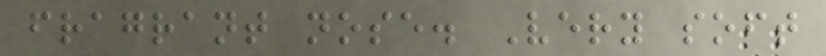fragrant nose. Very soft
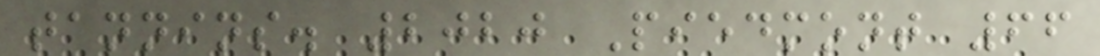tannins. 2020 Piedmont 66
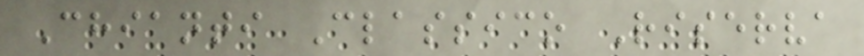Chianti Classico Riserva
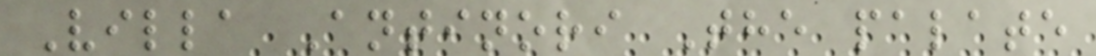Villa Antinori The palate
